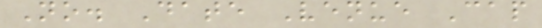No. Date Venue Cap
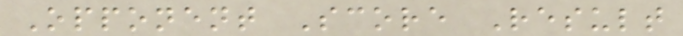Opponent Score Result
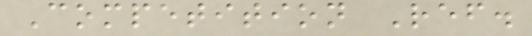Competition Ref.
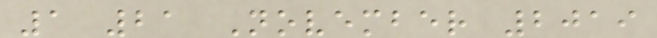1 21 November 2019
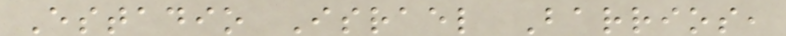Estadio Israel Barrios,
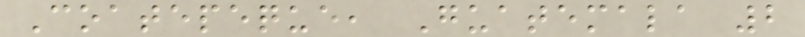Coatepeque, Guatemala 2
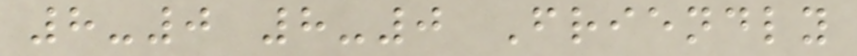8-0 8-0 Friendly
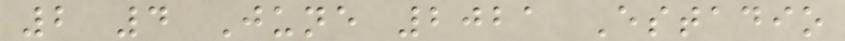2 4 June 2021 Estadio
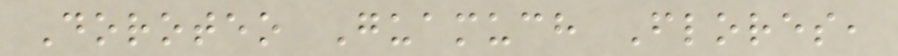Doroteo Guamuch Flores,
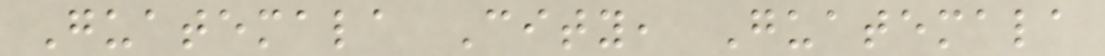Guatemala City, Guatemala
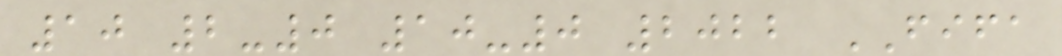10 2-0 10-0 2022 FIFA
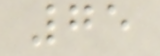75
